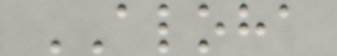ALOHA
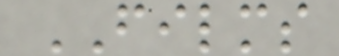FILMS
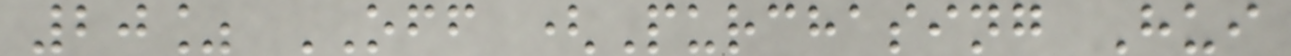20% OFF (Purchasing Hui
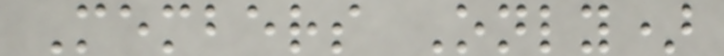Members Only)
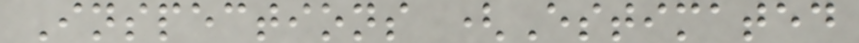Inspections (Estimated
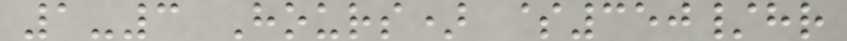1-3 Hours) $350/hr
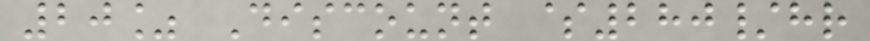20% Discount $280/hr
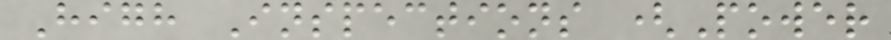High Inspections (Power
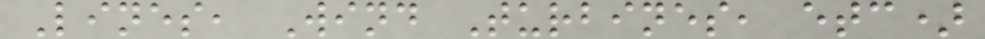Lines, Wind Turbines, etc)
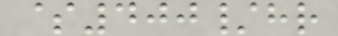$400/hr
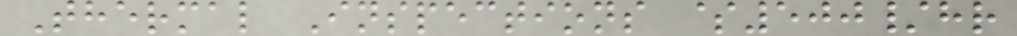Thermal Inspections $500/hr
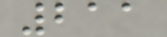211
